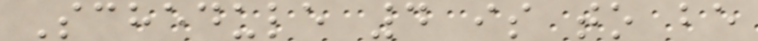Schedule 4 is to be
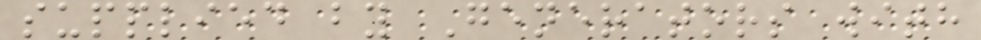supplied by Generators with
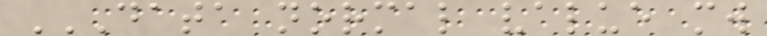DATA NORMAL VALUE MW
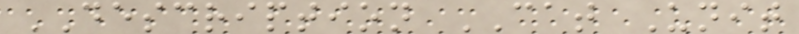DESCRIPTION CAT Unit
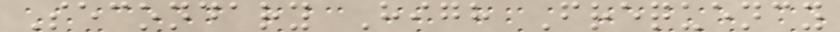Secondary High Frequency
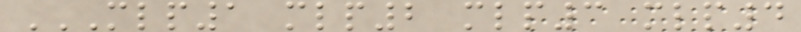MLP1 MLP2 MLP3 MLP4
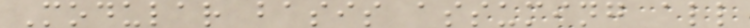Modular basis assuming all
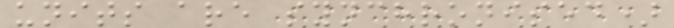units are synchronised)
